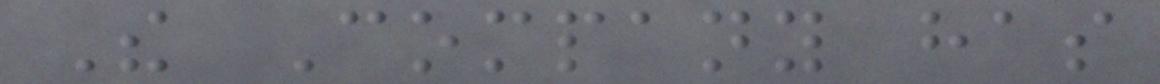The Company has
